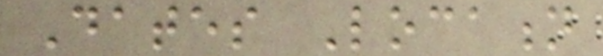Dates Location
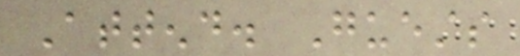Attend. Guests
